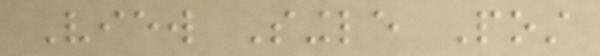View Single Post
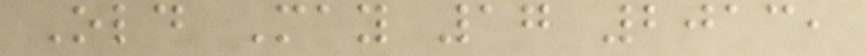Old May 17 2013,
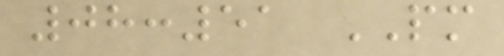08:51 PM
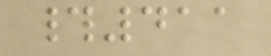#411
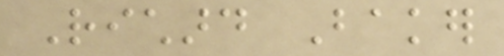Richard Baker
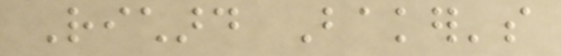Richard Baker's
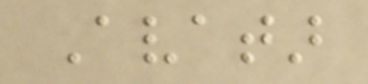Avatar
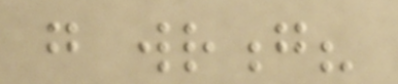go wrong?
